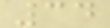34
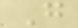G
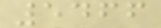5466
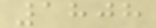1808
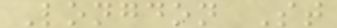Longdon St
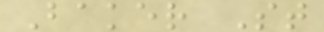Baker St
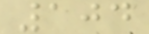104
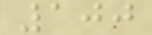100
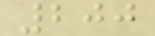200
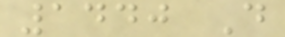1440 D
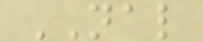NAL
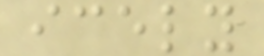icely
